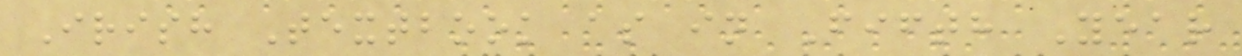Irish Textbook as in Fifth Year
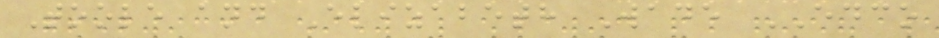Toole and Elizabeth Wade EDCO
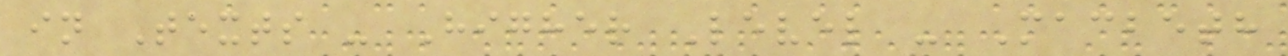in Texts - Higher Level - Macbeth
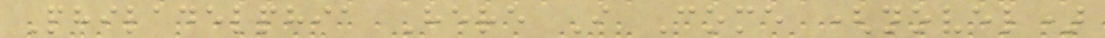Philadelphia Here I Come (novel)
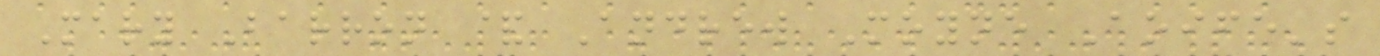Mary Barron & Andrew Moyne Aoife's
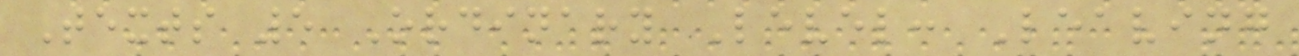Texts 5 Ordinary Level: Leaving
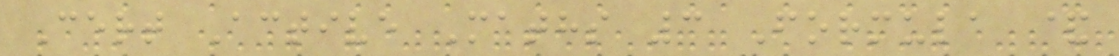Cert Active Maths 3 Formula &
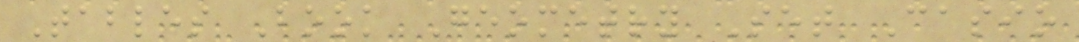Tables Book Geometry Set Casio
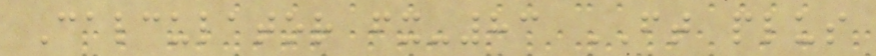Calculator fx-83 FT plus
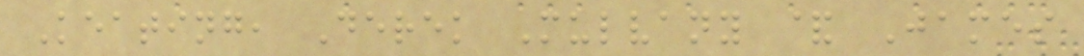Keating, Derek Mulvany & James
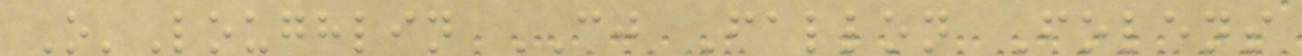O'Loughlin CJ Fallon Folens
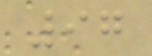97
